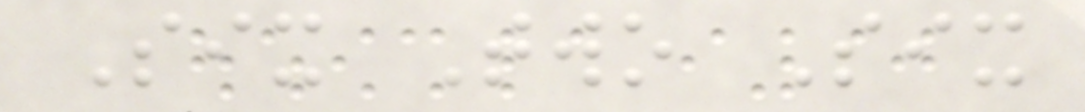Six Two Six
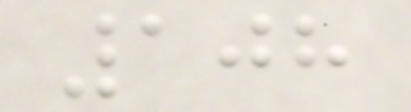108
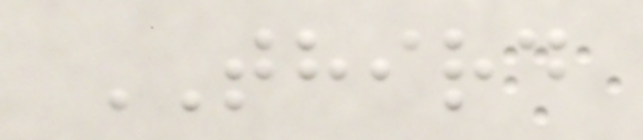THIRD
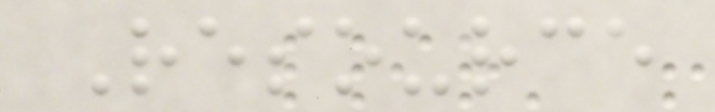Resource
